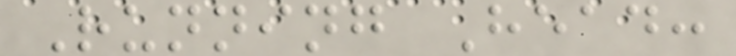Running Head:
